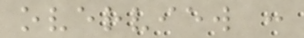overview :
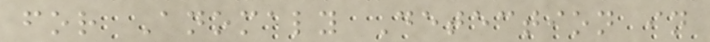for Anomaly Detection in
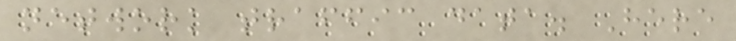network traffic data. Here
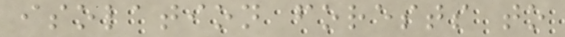isolation forests to
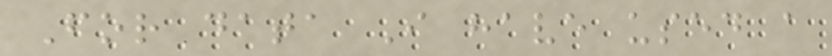For data I have used a
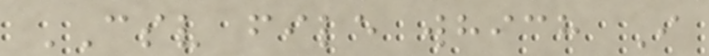CSV file which I
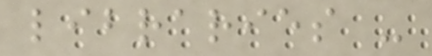libraries -
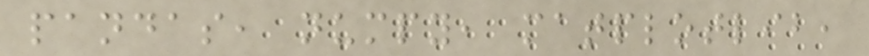pandas, numpy, matplotlib,
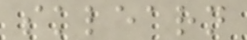sklearn
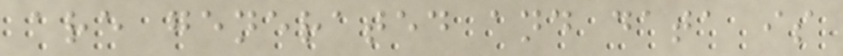are generated and data is
